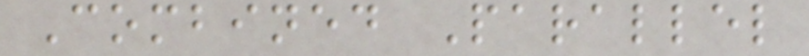Combined Parallel
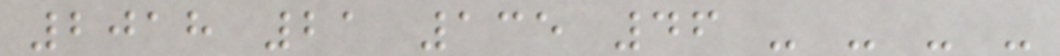2018 21 135 46 - - - -
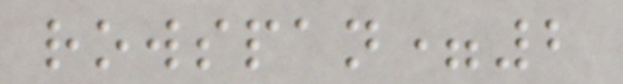rowspan=2
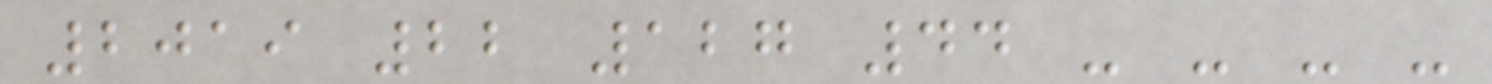2019 22 127 44 - - - -
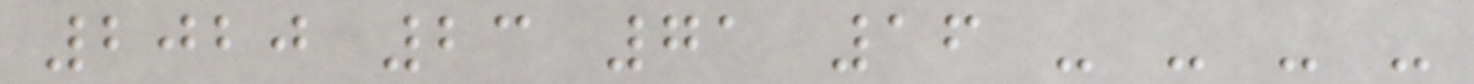2020 23 71 16 - - - -
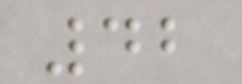42
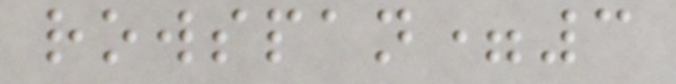rowspan=3
